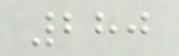280
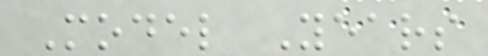Model Years
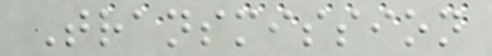Transmission
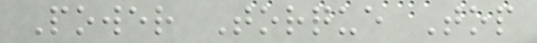Power Torque Top
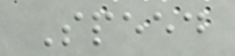Speed
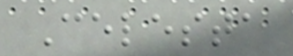Celesta
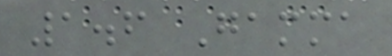1.6 Gamma
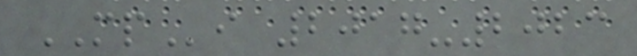MPi 2017-2023
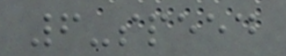6-speed
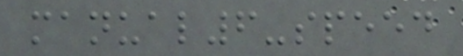manual6-speed
